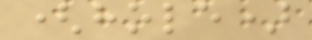(hole)
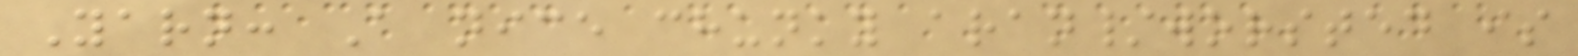Yarn: A nice chunky aran/worsted is
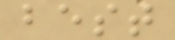best
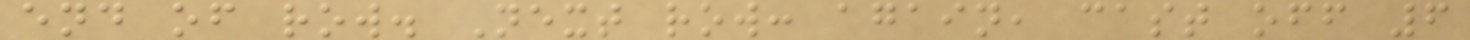end of row. Next row: again, cast off 6
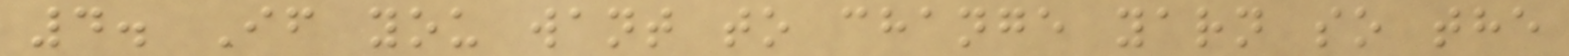4. If you want to change yarn so the
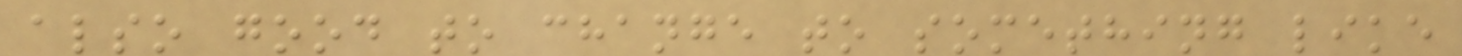also good to change to something like
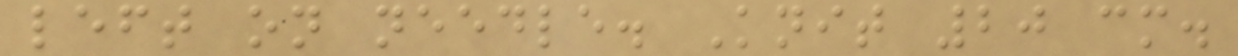left on needle. Knit 20 cm.
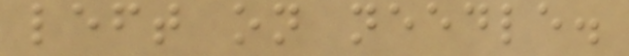left on needle.
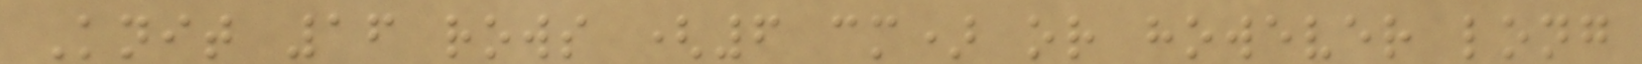Knit 16 rows (6 cm) or however long
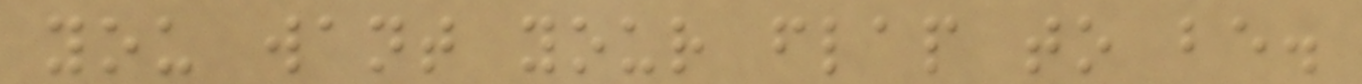you want your flap to be.
